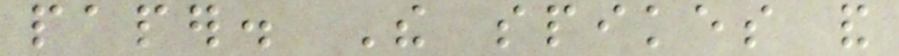paper. The spikes and
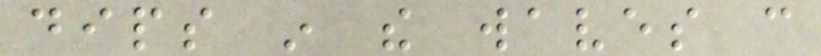dips in the waves can
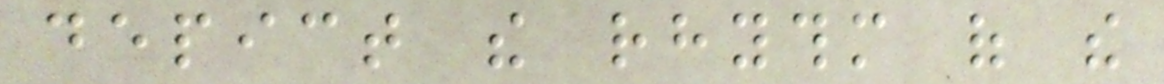depict the rhythm of the
